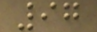97
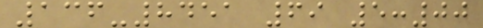136-8451 69 5:00
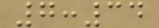7:34
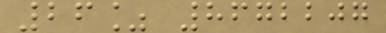26% 8672207
